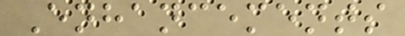Enhancements
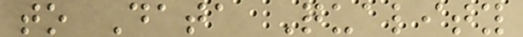to Data Quality
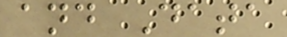and Data
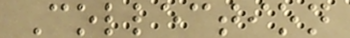Collection
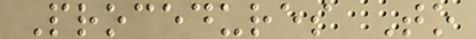Procedures To
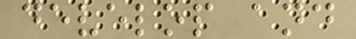develop and
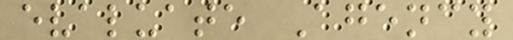evaluate Agency
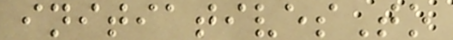initiativesTo
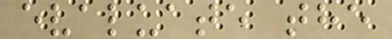evaluate the
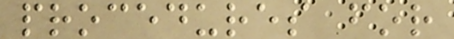procedures for
